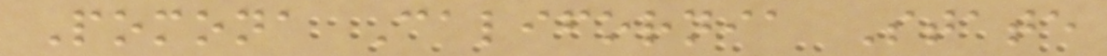Pomona California State
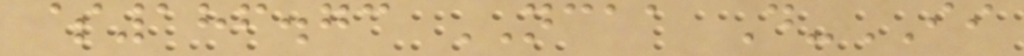$186.73 NCAA D-II
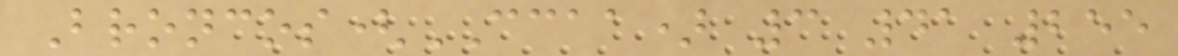Broncos(CCAA) 3 41 255
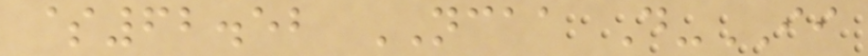$62.52 NCAA D-II
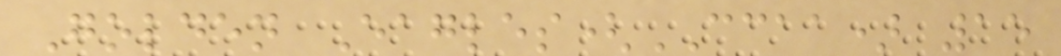Golden Eagles(CCAA) 15
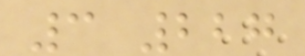3 227
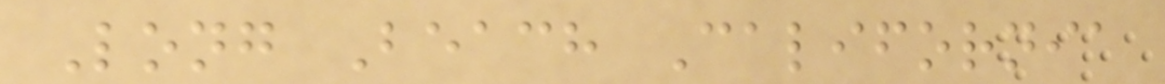Long Beach California
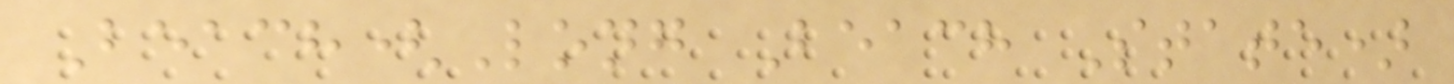Beach(Long Beach State)
